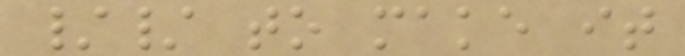// to make it
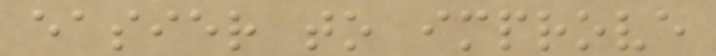easier to improve
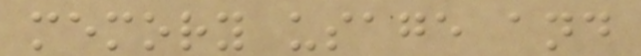memory usage and
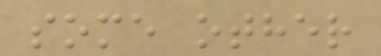some other
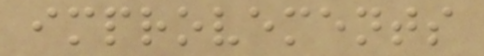improvements
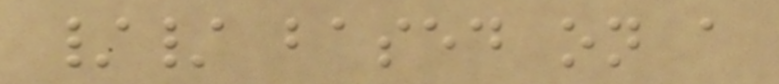// based on a
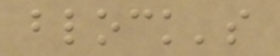block's
